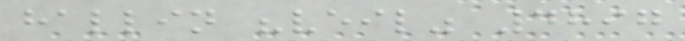hallin "veil" 4897
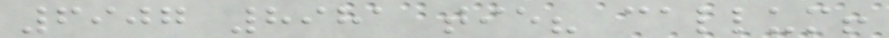6907 8981 tie? callum!
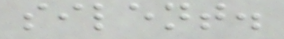silent.
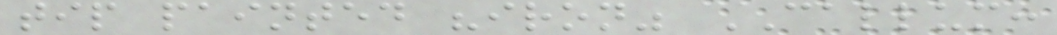tip painted "iron" CALLUM:
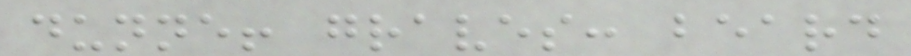dunne! graves: beard
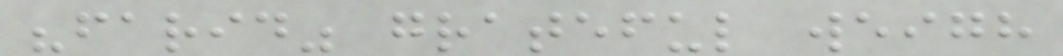"farid" grateful weigh
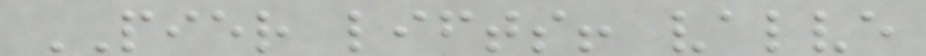PIER lifts! valve
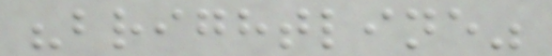"brightline"
